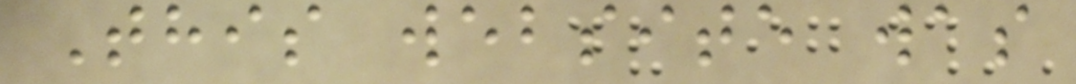This website was
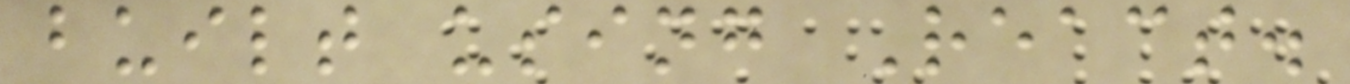built using React.
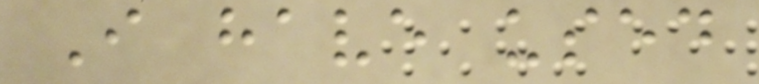I have used
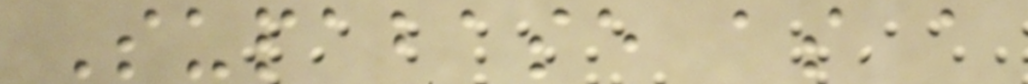Supabase as a
